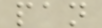pan
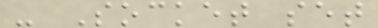- Socket set
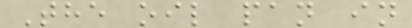The oil pan in
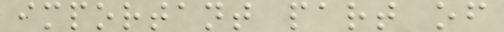important part of
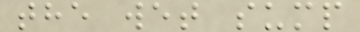the wet sump
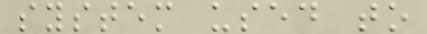system used to
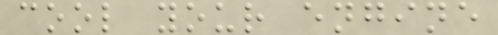cool your engine
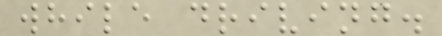while driving.
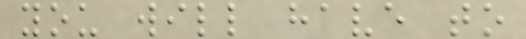you will have to
